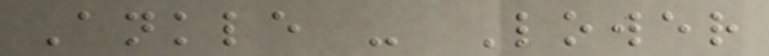Ankle - Lower
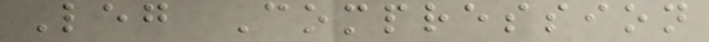Leg Compression
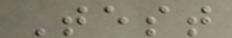Test
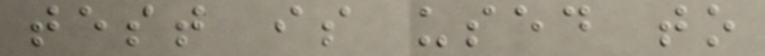test is used to
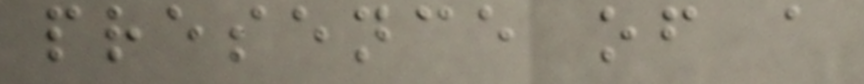presence of a
